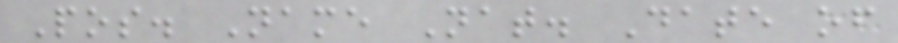Pos. Name Nat. Date of
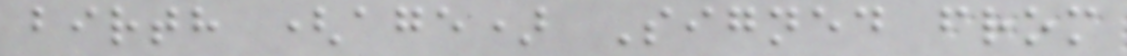birth (age) Signed from
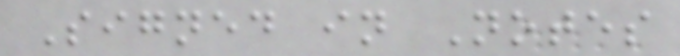Signed in Notes
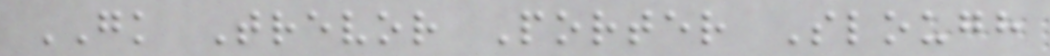GK Trevor Porter Slough
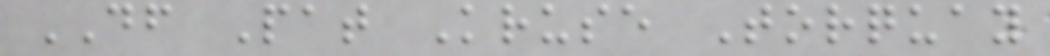DF Pat Kruse Torquay
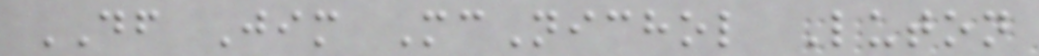DF Jim McNichol Luton
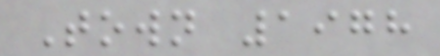Town 1978
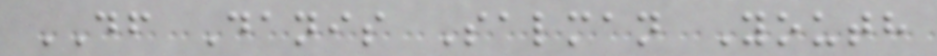DF Danis Salman Youth
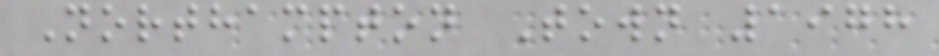Northampton Town 1978
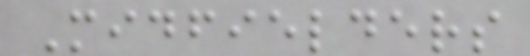Midfielders
